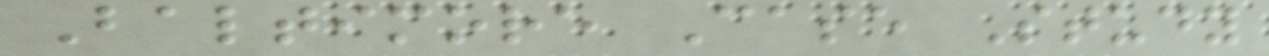Baltimore Case Study
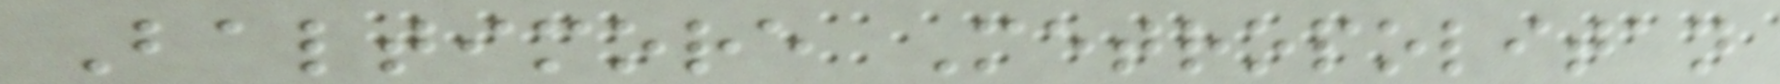Baltimore Metropolitan
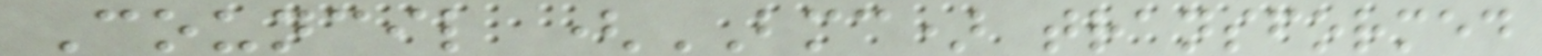Council (BMC) transformed
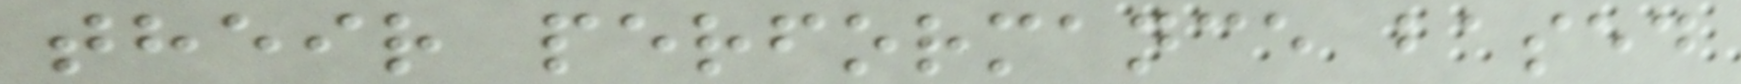their performance based
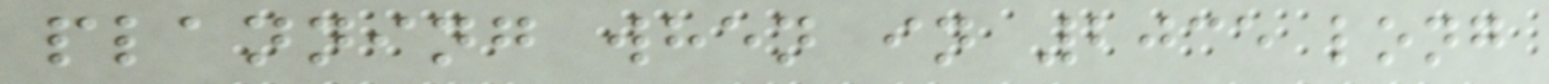planning when in 2035 long
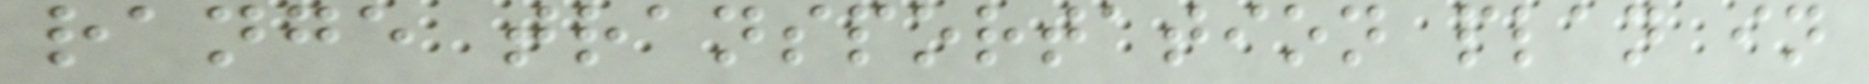range transportation plan in
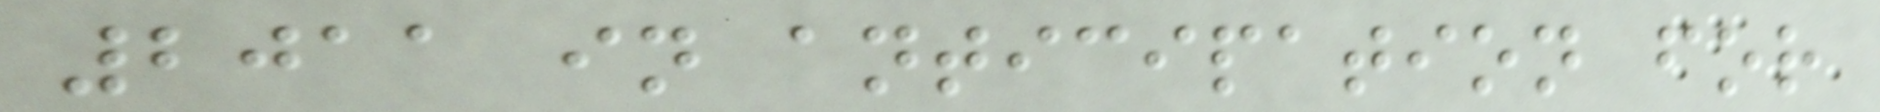2011 in anticipation for
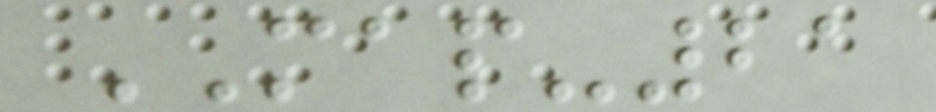MAP-21
